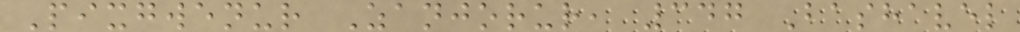Pixgwenur Zanjorur, 347 Bashavel
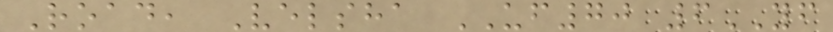Road, Velsha UF70 6YF
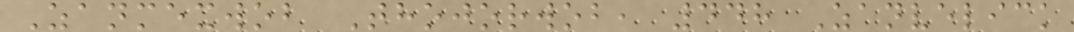Zanmexwob Thojorwob, 448 Zanvelick
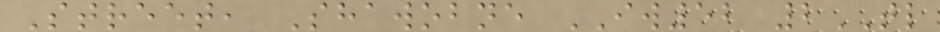Street, Shawobne IW52 2TL
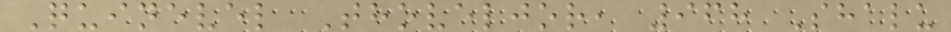Quinevel Thoveljor, 968 Shalu
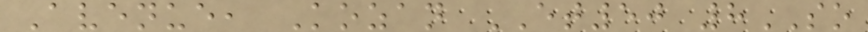Avenue, Kozan ET50 8SO
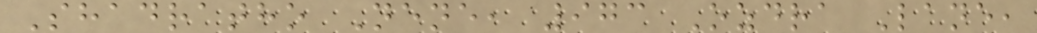Shadratho Nene, 973 Ozdra Lane,
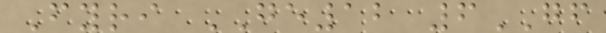Fyri GE12 6GF
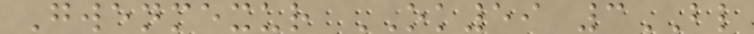Gwenmexur OK59 3BL
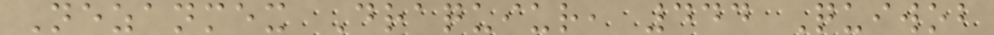Nezanmex Draquiur, 444 Quiwob
